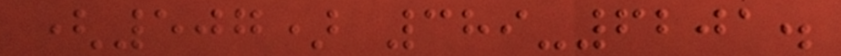(507) 389-6201.
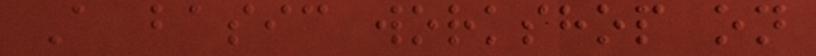A basic workshop on
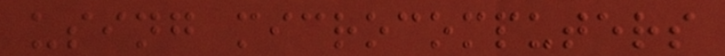using microcomputers
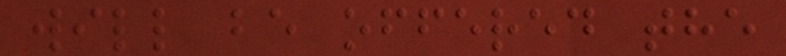will be offered the
